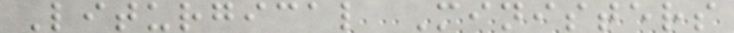Liturgical Ministers
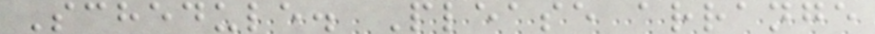Schedule. Please arrange
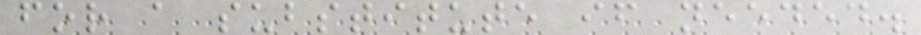for a substitute if needed.
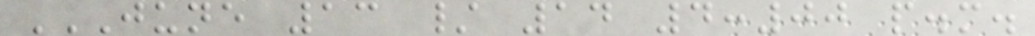JUNE 13 / 14 4:00 P.M.
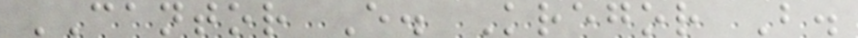CANTOR E. Kregor B.
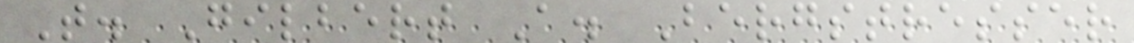T. Gilbert A. Bergstresser
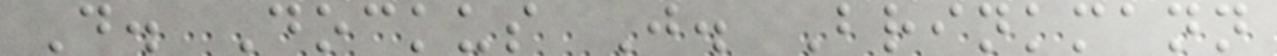D. Dockus J. Brinkmann
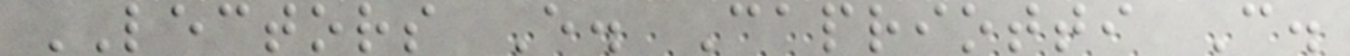LECTORS E. Capriotti C.
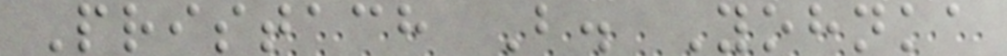Pristach B. Yohnka
